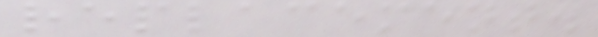replacement.
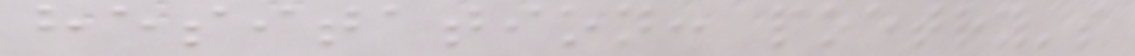hesitation: poetry's
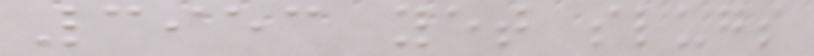3953 yet slugs
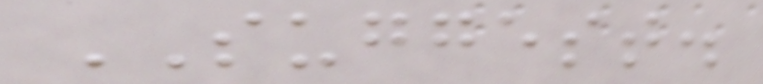SUGGEST.
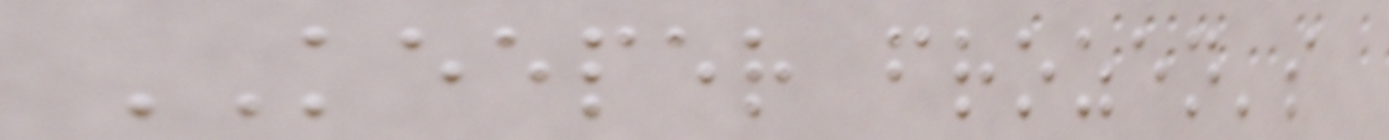KEEPER frozen's
